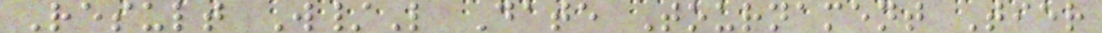Result W/L Date Tournament Tier
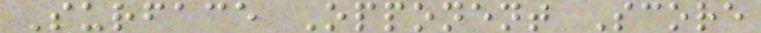Surface Opponent Score
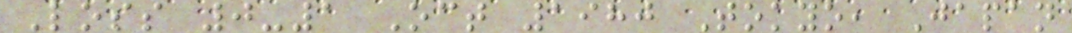Loss 0-1 Oct 1980 Tokyo, Japan
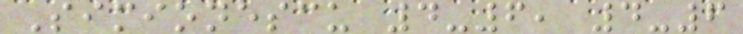Simionescu 4-6, 4-6
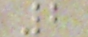2
